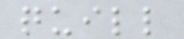quill
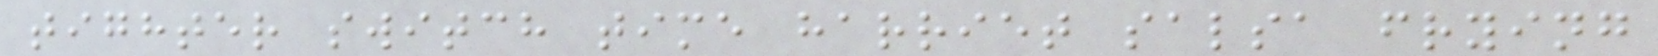tighter switch time harriet salsa frying
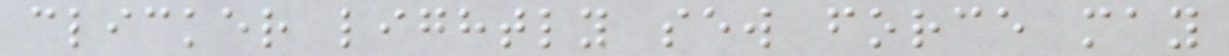clicker lightly sew force may
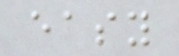easy
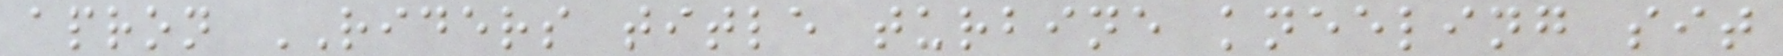apron RIDERS title turbine kneeling sit
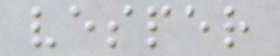vesper
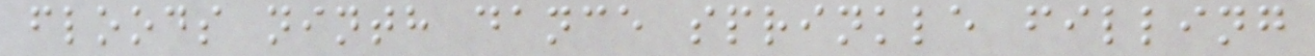floods ninth dance sprinkle filling
